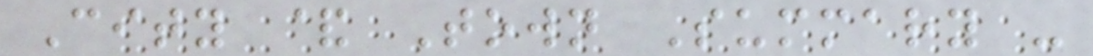City & Town Summary -
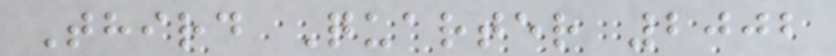Third Quarter 2002
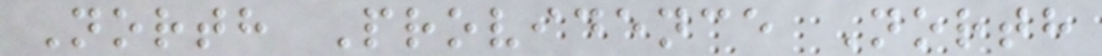North Providence North
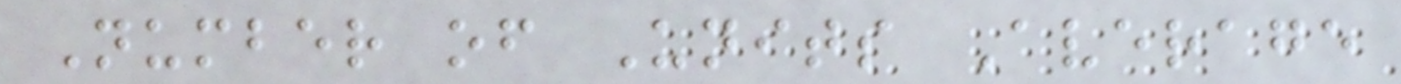Number of Units Average
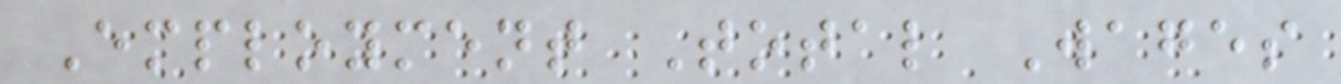Employment Total Wages
